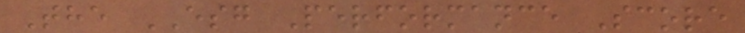The ESG Performance Score
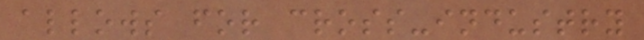allows for cross-industry
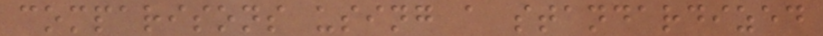comparisons using a standardized
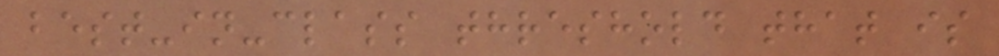best-in-class threshold that is
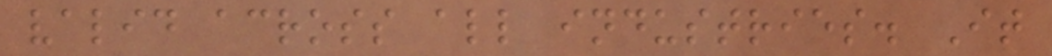valid across all industries. It
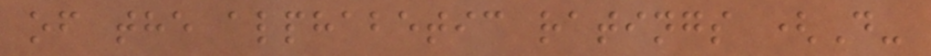of the alphabetic ratings (D-
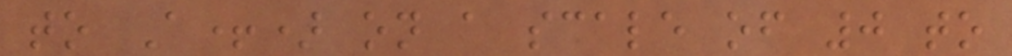to A+) on a scale of 0 to
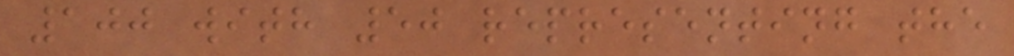100 with 50 representing the
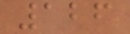126
